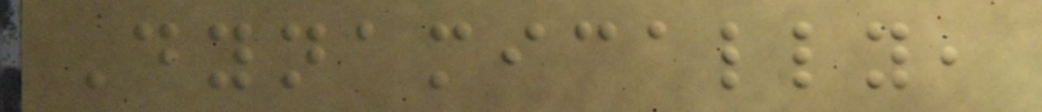Dynamically,
